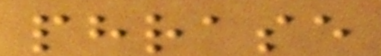phrase
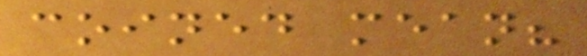coined mean?
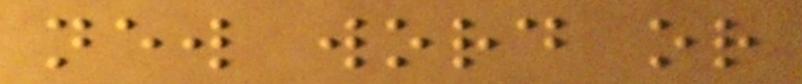new word or
